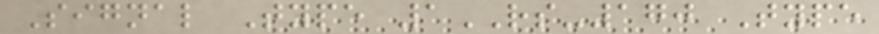Signal Type 1RS-170 Type
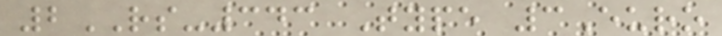2RS-343 Type 3Euro
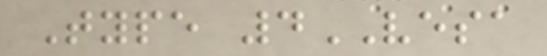Type 4VESA
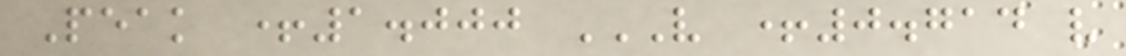Peak +1.000 V +0.714 V
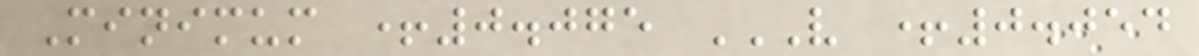Minimum +0.075 V +0.054
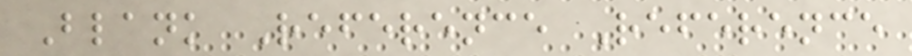Blank Reference Reference
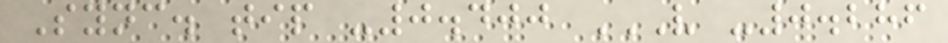Sync. tip -0.400 V -0.286
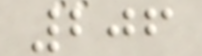206
